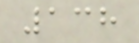138
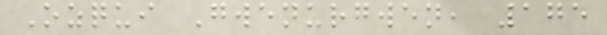Ozqui Gwenurgwen, 175
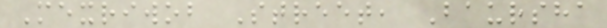Mexriwob Street, Baursha
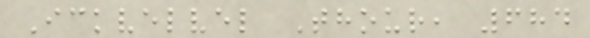Ickvelvel Thour, 684
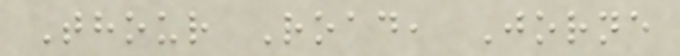Thour Road, Jorne
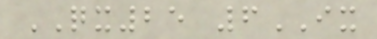QX25 6IX
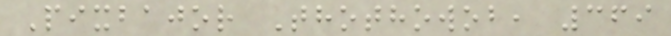Pixbajor Thothowob, 369
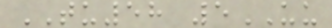TU58 5UU
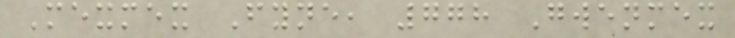Mexmex Fyne, 778 Gwenmex
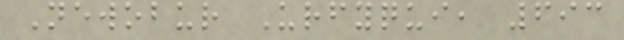Newobur Urfyqui, 693
